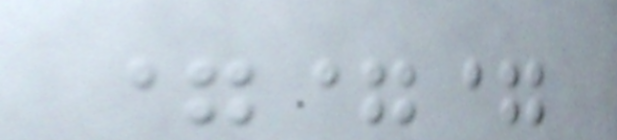===
